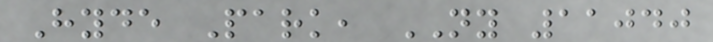Hyde Park, NY 11040
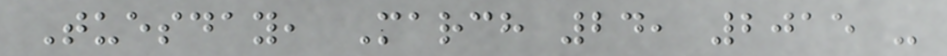Tuesday, March 24, 2015 -
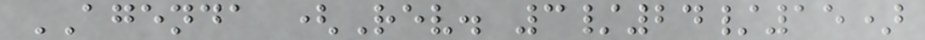AGENDA (Rev. 3/24/15)
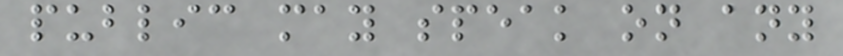public may speak on any
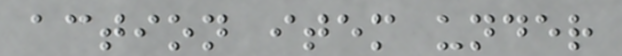action item under
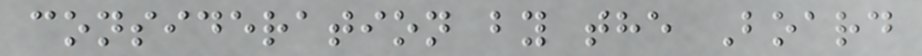consideration by the Board
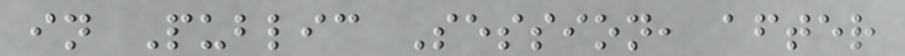in Public Session, after
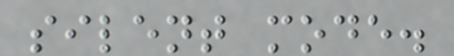silent mode.
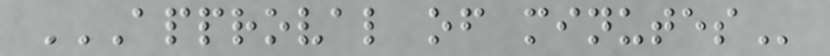APPROVAL OF MINUTES
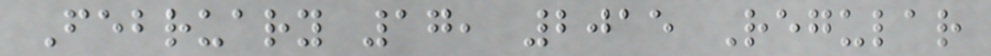February 17, 2015 Regular
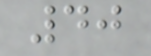40
